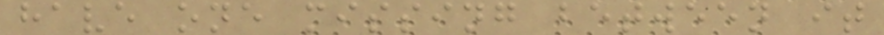have one missing between it
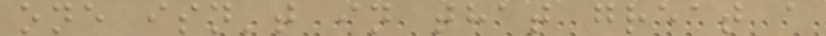one isn't in that great a
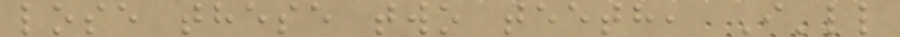lose these two teeth, I'll
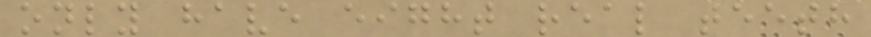only have eight real teeth
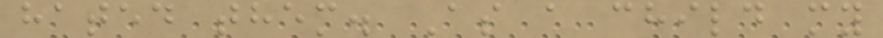hated them. As a child my
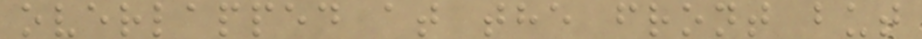overlapped at the front but
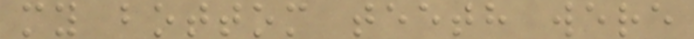my bottom teeth were
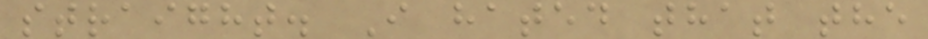straight. I hated that the
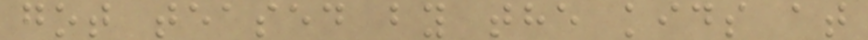got teased by the kids at
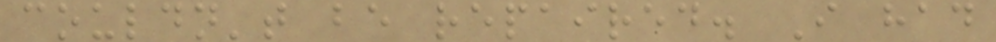couldn't be repaired. I had
